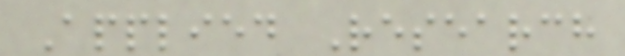Applied Research
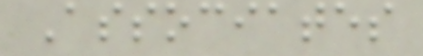Associates
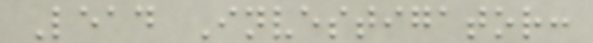Lead Investigator:
